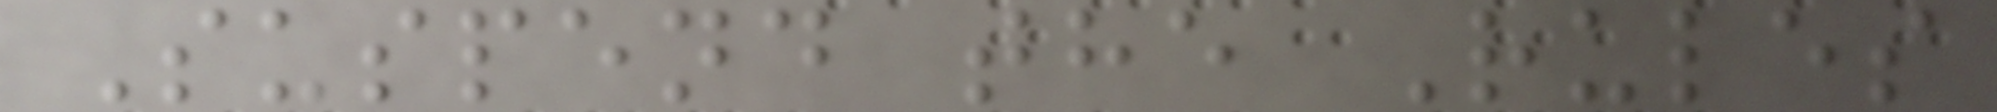Suspend the Rules
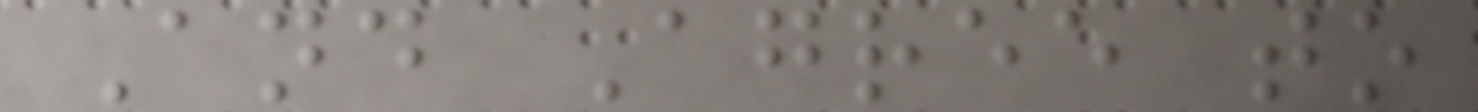And Agree to
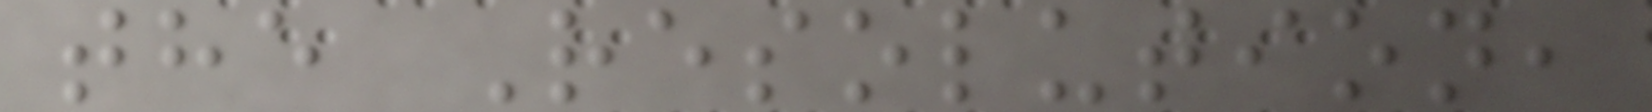the Resolution,
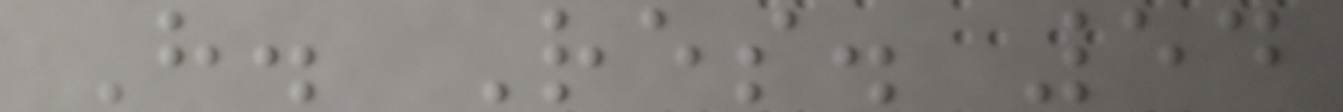H. Res. 54
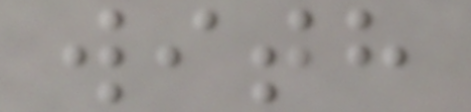with
